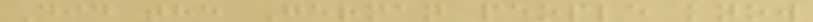Did the German people know
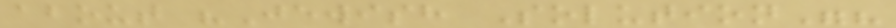about "Jewish Solution"?
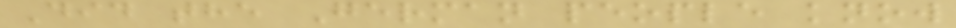Did the German people know
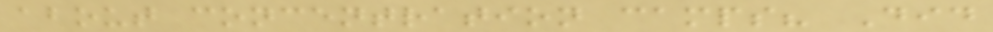about concentration camps? Did
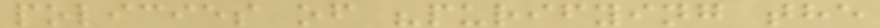policies of "purifying the
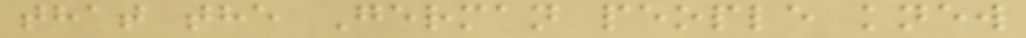that the German people knew
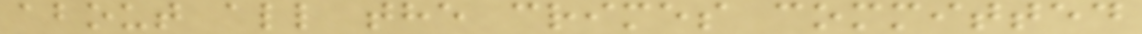about all the crimes committed
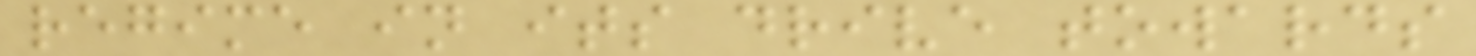regime in its drive towards
